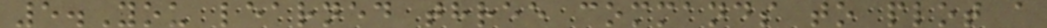5.You learned three commands to plot a
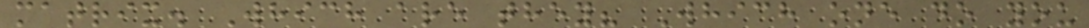matrix. Which are they? Which one do you
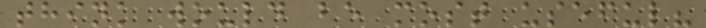think would be most useful?
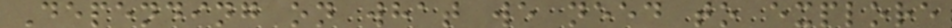Depending on what we need to explore
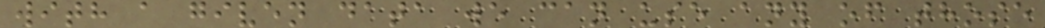with a given data we can use any of those
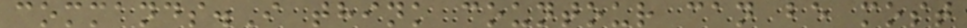commands.I think countour can be most
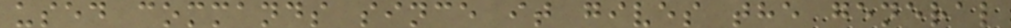used commands since it gives the general
